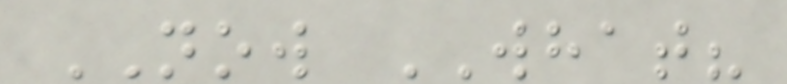NOW WHAT?
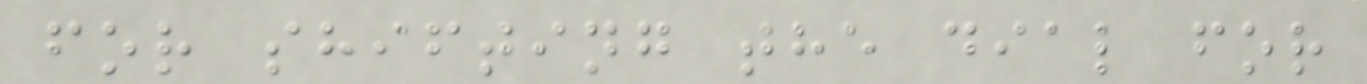for shifting the dial for
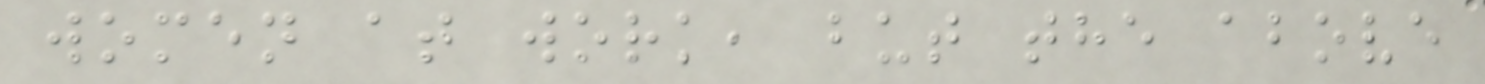women at work, but the above
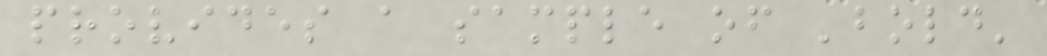provides a sample of 'bold'
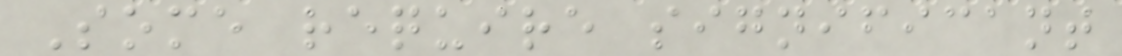Some require significant
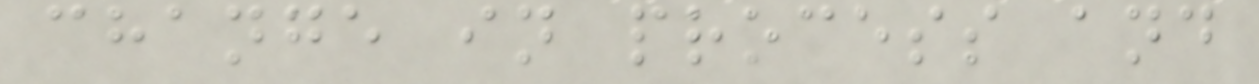change in process and
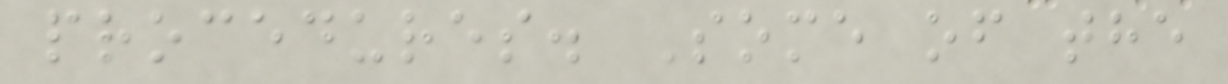procedures. Some of the
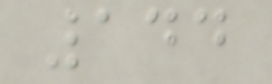144
